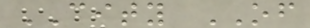CITY OF
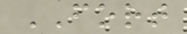FORT
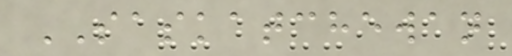SASKATCHEWAN
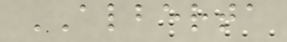ALBERTA
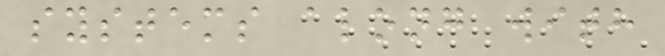systems along with
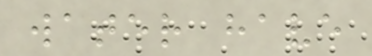water have
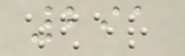291
